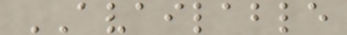AVAILABLE
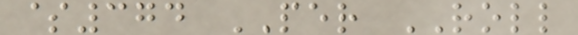$374 PER ROLL
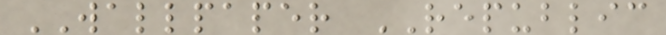WALLPAPER REPUBLIC
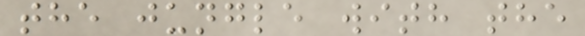the jungle with the
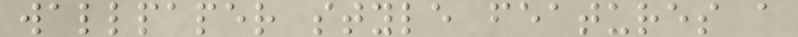wallpaper style features a
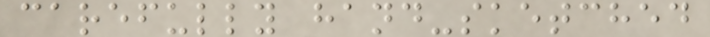carefully hand-sketched
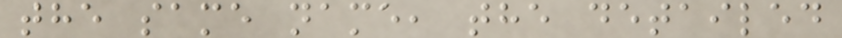the same name, the detailed
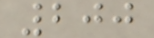200
